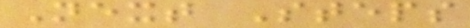Next Steps
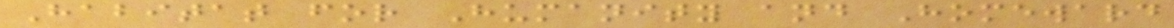Habitat for Humanity and Homeward
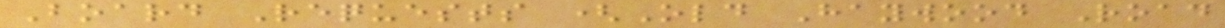Board Requests (Old Haywood Road
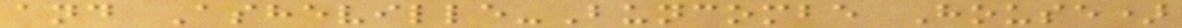and Asheville-Buncombe House)
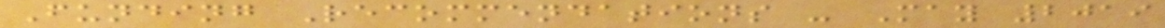Funding Recommendations - May 2019
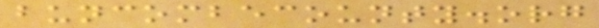buncombecounty.org
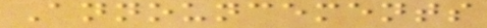Announcements
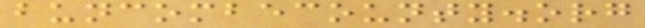buncombecounty.org
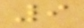9
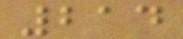214
